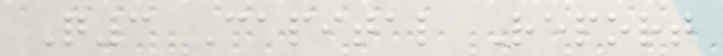Q3 Capital Report
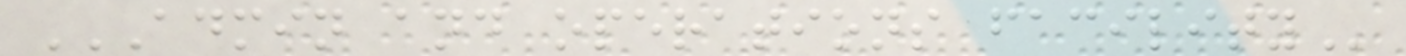ADMIN AND OPERATIONS FACILITY
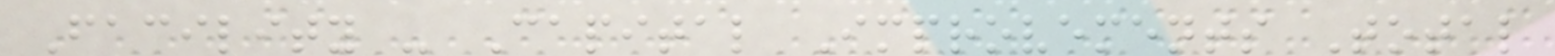Facility - Capital Improvements Total
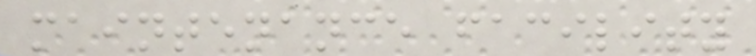maintenance facility
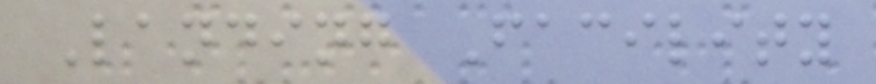Landing Facility
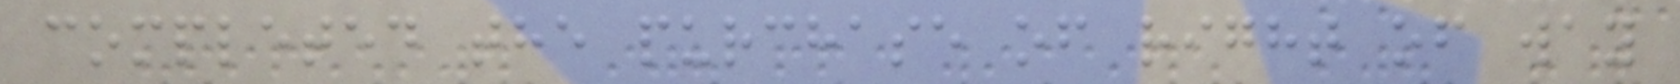completed the purchase of right of way
